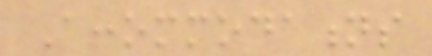Accommodations
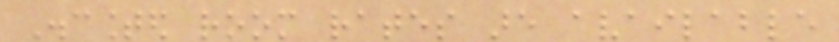Discounted room rates are available
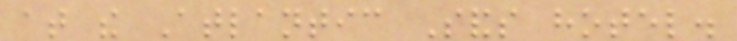at the Atlantic Sands hotel.
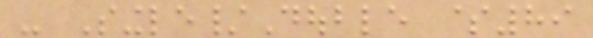- Single/Double $89
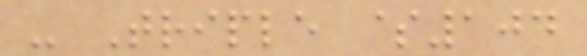- Triple $104
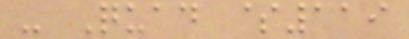- Quad $119
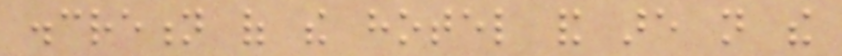discretion of the hotel and are not the
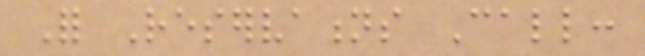For Reservations Call:
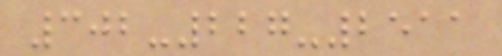302-227-2511
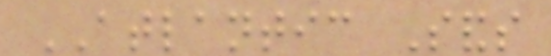ATLANTIC Sands
